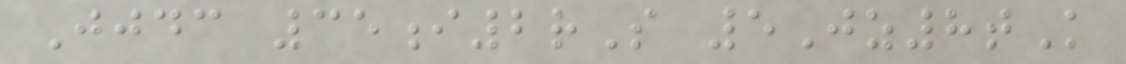Jjdc 35i2rS 5Jz8tK
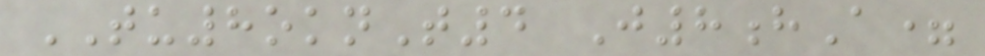TU8oknT4 J8hA=
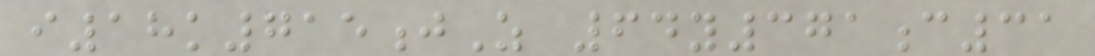i18k715jZ 64y371c31
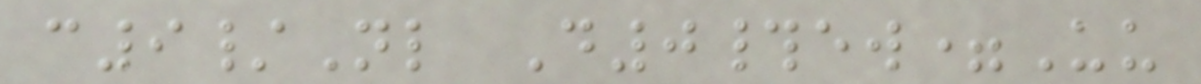c9/Nl D0#ew=Uu
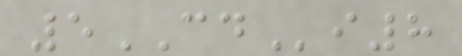5CDi8
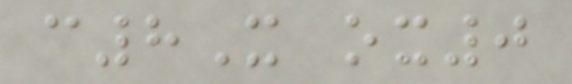c8X ox0
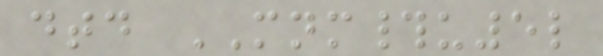dtd MNM#u5l
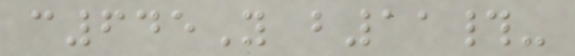c645Y b11#-
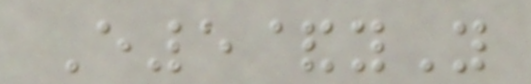E5&yY
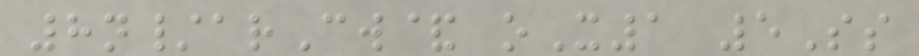8n/arCw& oX1 5Ss
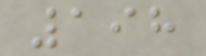198
